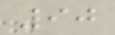90
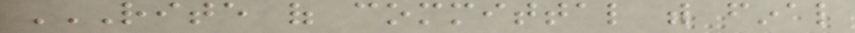RITE OF COMMITTAL WITH FINAL
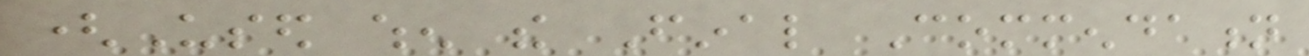(Used when the Final Commendation
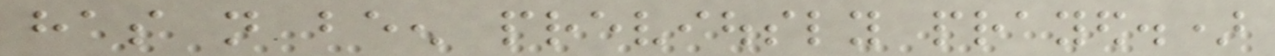has not been previously prayed.)
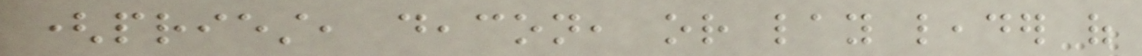(priest, deacon, or lay leader of
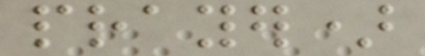prayer)
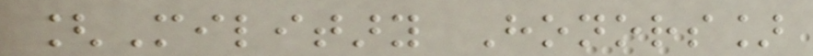[Military Honors]
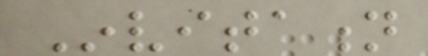Invitation
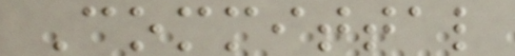Committal
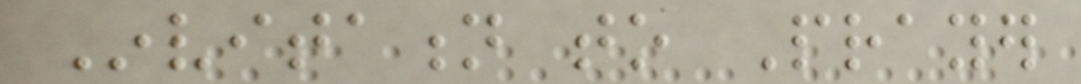Invitation to Prayer
